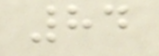84
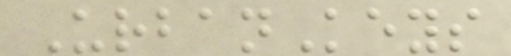UrbanKeys
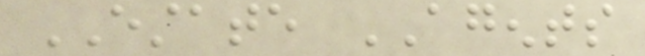ESTATE AGENTS
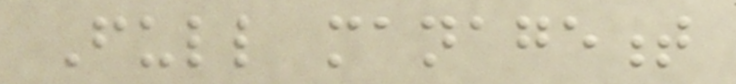Full management
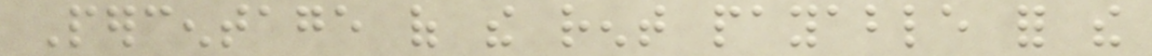Percentage of the rent payable for the
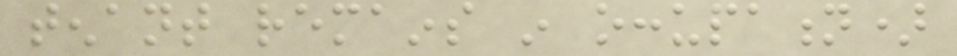tenant remains in occupation)
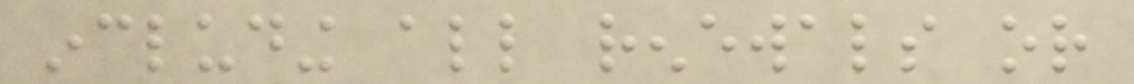including all renewals or
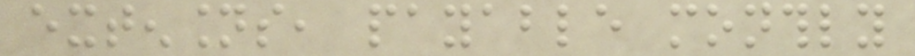extensions, payable monthly
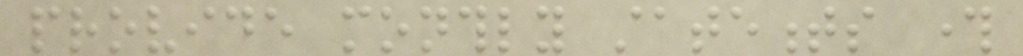provide monthly statements through
